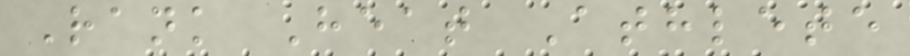Rank Heat Athlete
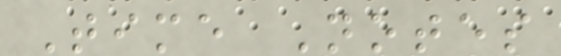Time Notes
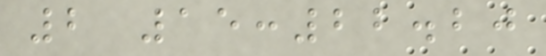2 15:22.20
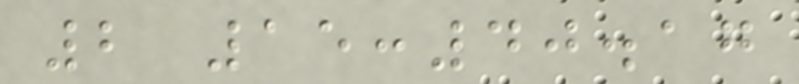2 15:40.17
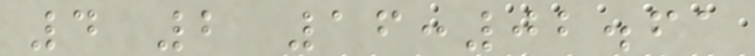4 2 16:02.61
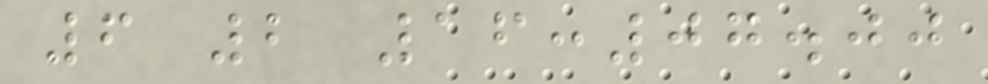6 2 16:07.00
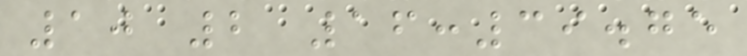10 2 16:39.75
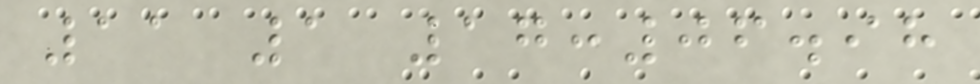11 1 17:06.98
